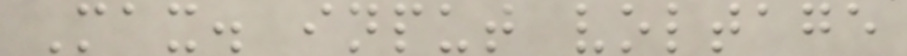Max. input voltage
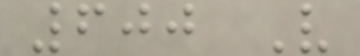600 V
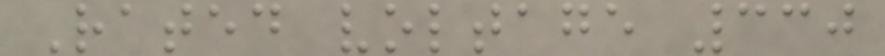Rated voltage 330
